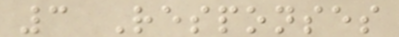3 Responses
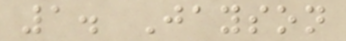1. Jayson
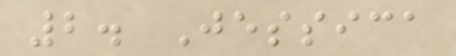2. Jessica
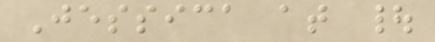Jessica at |
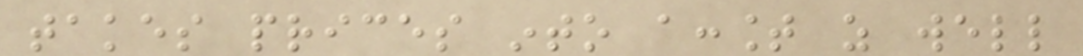takes prices into account as well
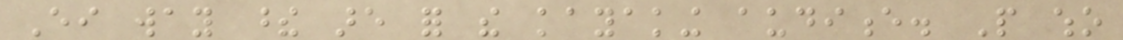Either way these are for the kayaking audience. People who
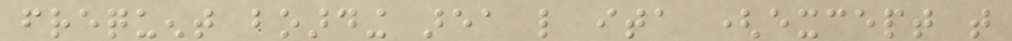frequent boarding area like ita (except that
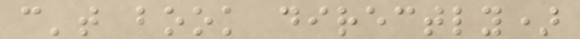can't book directly)
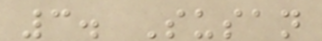3. Susan
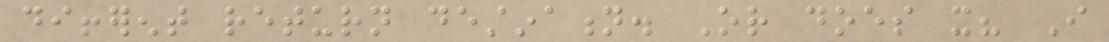different return destination. Or does it? I
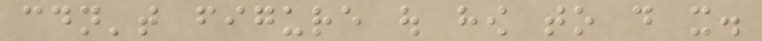couldn't figure out how to do it.
